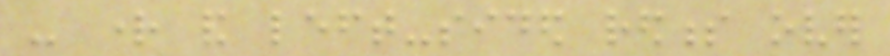- right and left-sided redness over
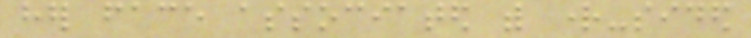her face associated with right-sided
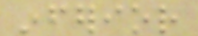inferior
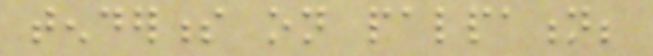tenderness on palpation;
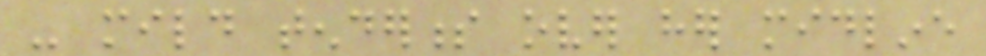- mild tenderness over her midline
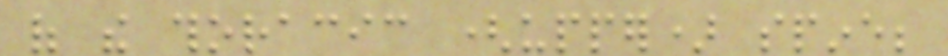of the thoracic (upper) spine;
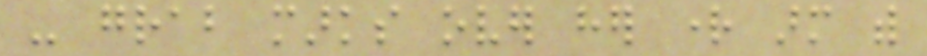- grab marks over her right arm with
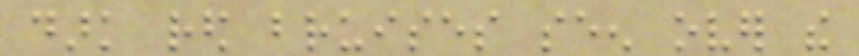dark red bruises seen over the
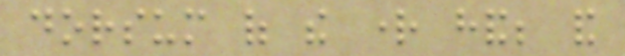dorsum of the right hand; and
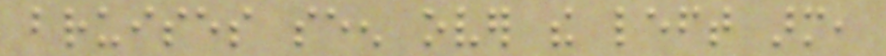bruises seen over the left arm,
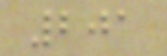201
